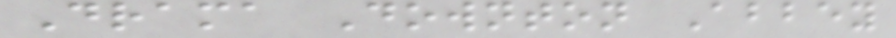Drama Downton Abbey
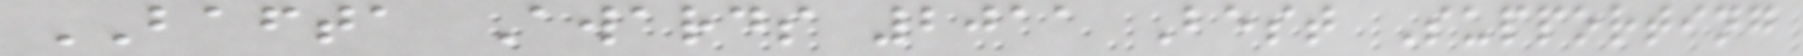BAFTA Awards 2011 Best Supporting
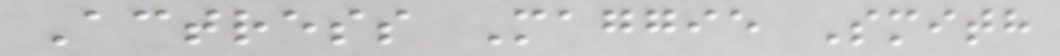Actress Maggie Smith
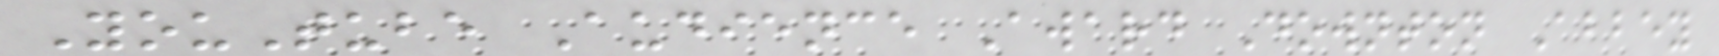YouTube Audience Award Downton Abbey
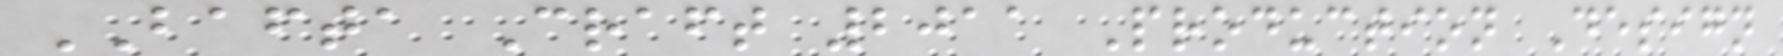BAFTA Craft 2011 Production Design
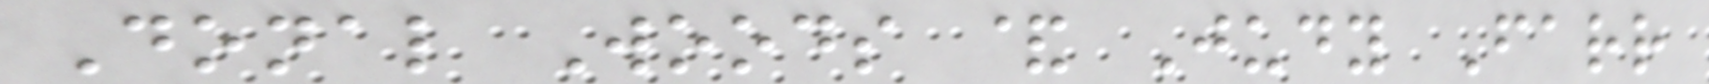Donal Woods & Judy Farr
